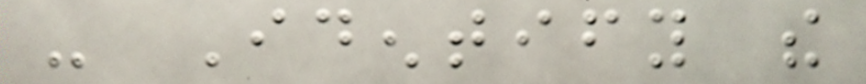- Identify the
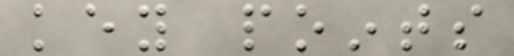key points
